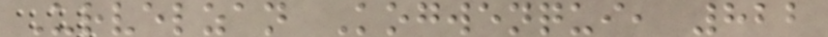Urvelzan Kogwenqui, 822
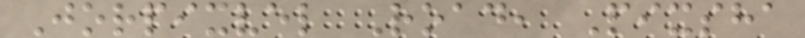Jorpixvel Road, Pixsha
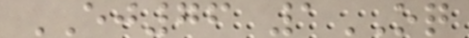EJ76 1OQ
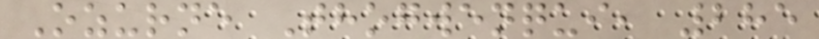Ozurne Thogwenqui, 285
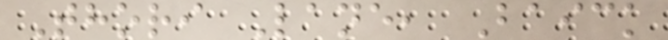Thori Lane, Baick
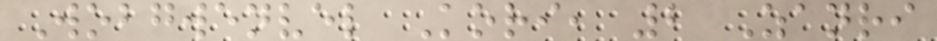Wobgwenvel Kori, 2 Zanri
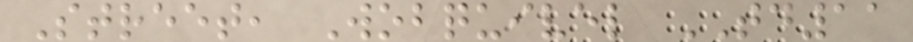Street, Wobquivel TD11
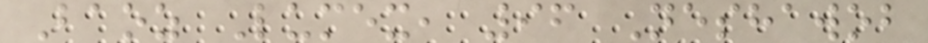Baoz Lumex, 96 Neshawob
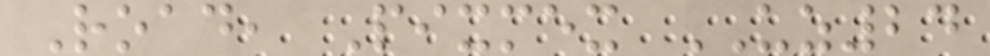Road, Pixmex UZ24
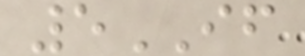5IF
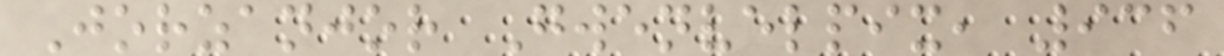Jorzanjor Gwenvelpix, 936
